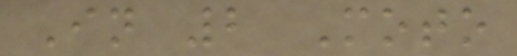In 2 Moto
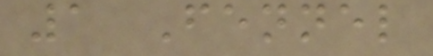1 Fennel
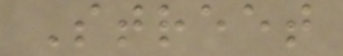Street
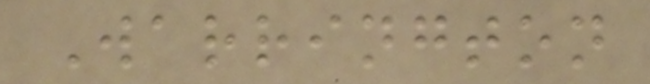Warrington
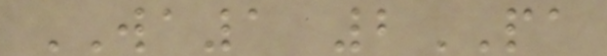WA1 2PA
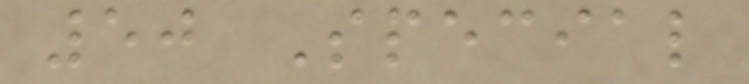50 Special
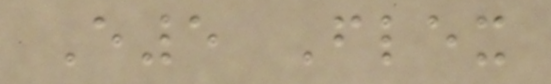E5 Flex
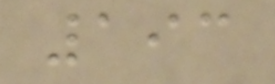193
